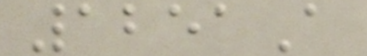1251A
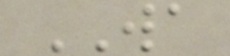WA
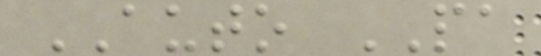AUTO PA
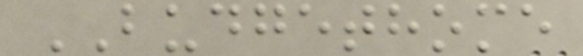BUDGETHOME
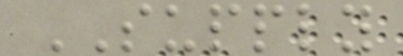SUPPLY
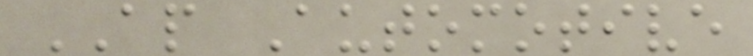AP Automotive
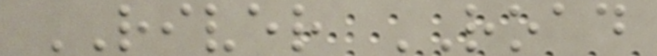RIVER ROAD
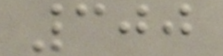300
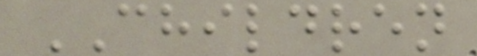CHILDREN
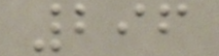296
